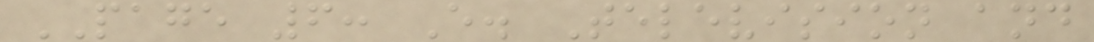PAGE 6: E. Television and
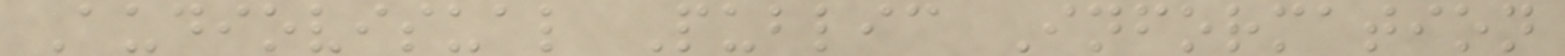Audiovisual Public Information
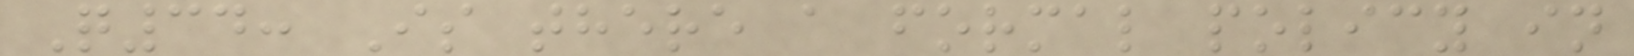Q34: Is there a formal policy in
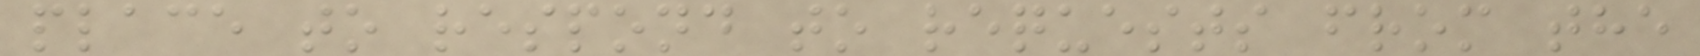place to respond to requests from the
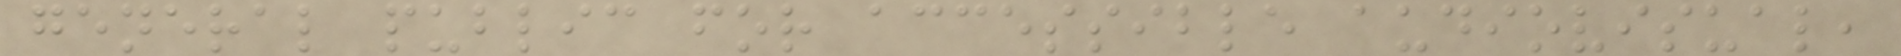general public for accessible audiovisual,
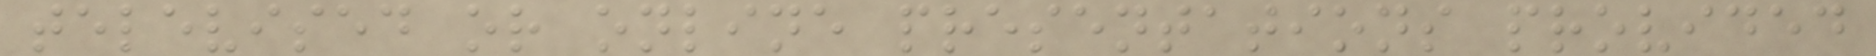televised or online presentations provided
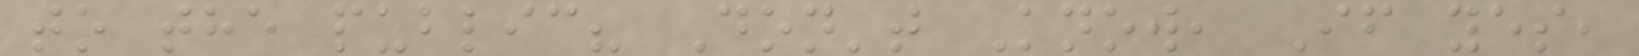to the public? Don't Know, If yes,
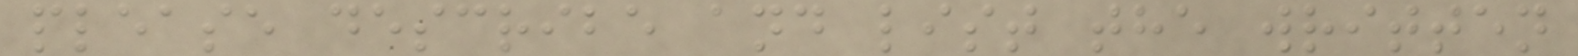please describe and list the written
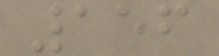156
